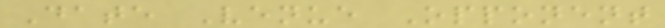Date Venue Opponent
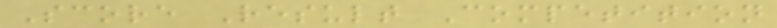Score Result Competition
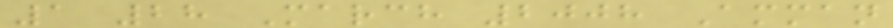1 28 March 2008 Amman
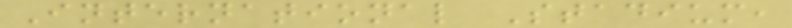International Stadium,
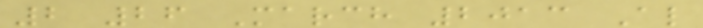2 26 March 2013 Al
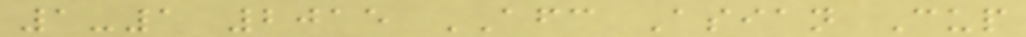1-1 2015 AFC Asian Cup
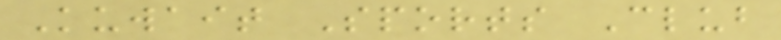Kuwait Sports Club
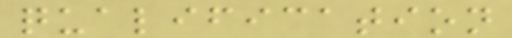qualification
